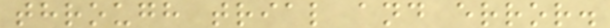through trial and error.
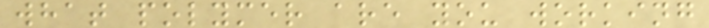what polymer are you working
